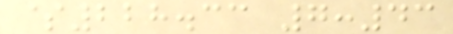$228.33 7:43
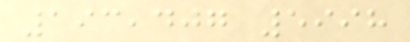193,407 5998
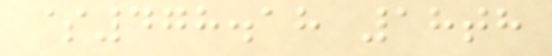$478.18 18th
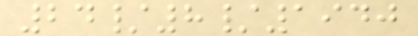24/8/1940
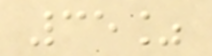35%
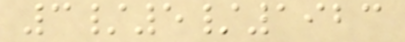3/5/1923
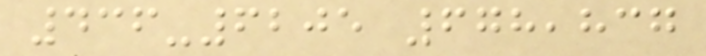436-6205 678,837
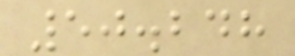50.248
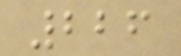226
